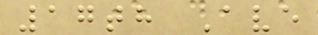17th Ave
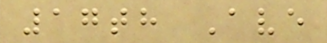17th Ave
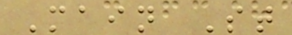Main St
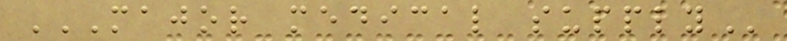MAJOR MEDICAL SUPPLY
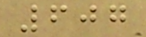607
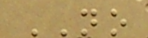NO
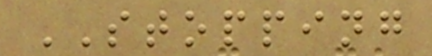STOPPING
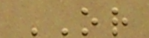OR
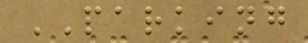PARKING
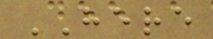HERE
